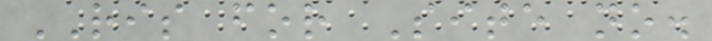RIS for Site no.
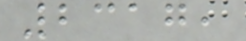2317,
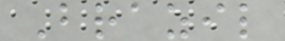Brazil
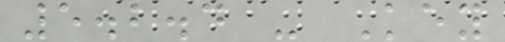5.2.4 - Key
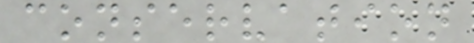conservation
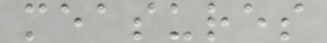measures
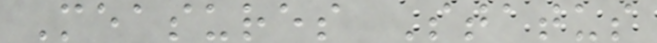Measures Status
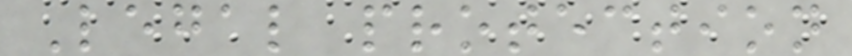Legal protection
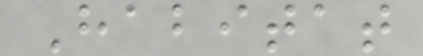Habitat
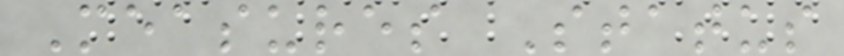Measures Status
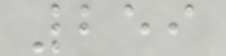259
